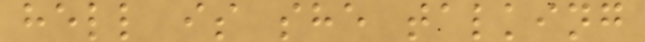hell is she talking
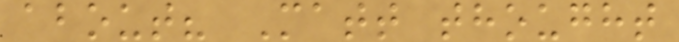about? Matt thought
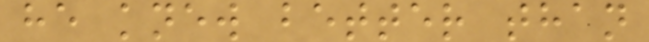he knew better than
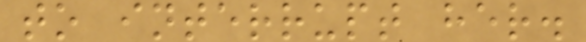to interrupt her.
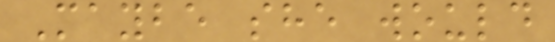Maybe she would
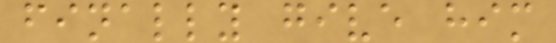finally give him
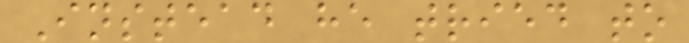Instead he tried to
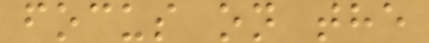focus on the
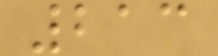213
